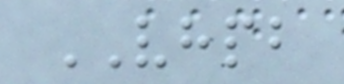VHPB
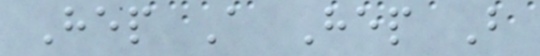Hep A Hep B
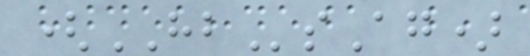(HBsAg)
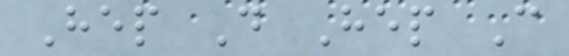Hep D Hep C
